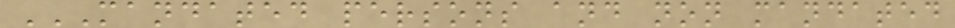MANDATED PERSONS AND NON MANDATED
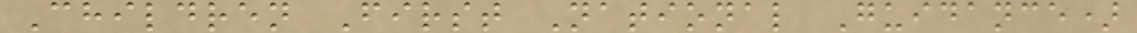Children First National Guidance)
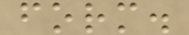form.
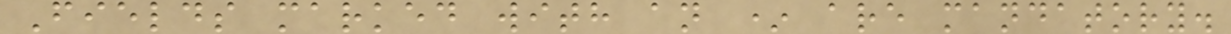Fields marked with an * are mandatory.
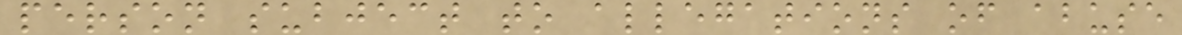person subject to allegations of abuse
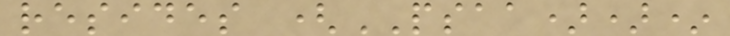resides (PSAA))*
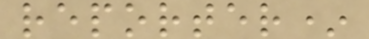reporter*
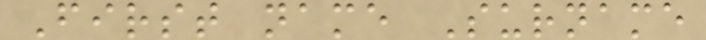First name Surname
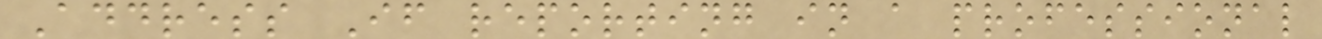Address If reporting in a professional
